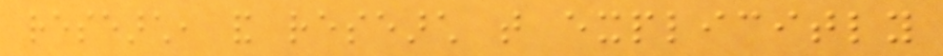research, and research that explicitly
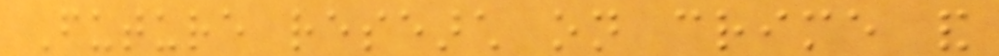Future research on crime and
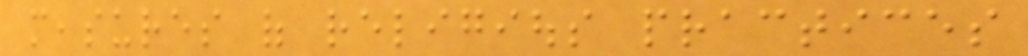measures of religious practices
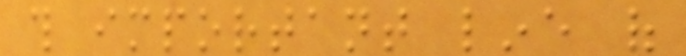this important line of
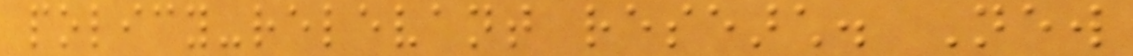policy-relevant research. New
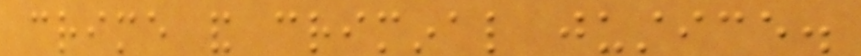crime and criminal justice.
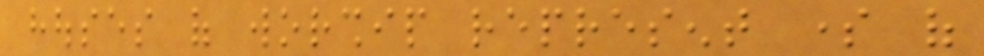houses of worship represent some of
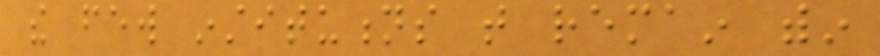the few institutions that remain within
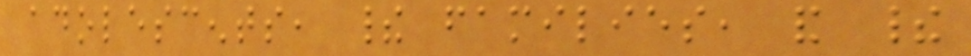adolescents, their families, and their
